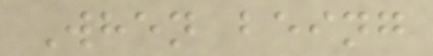When being
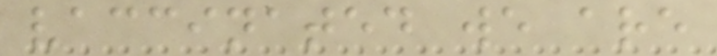vaccinated we are
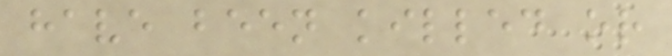have been killed or
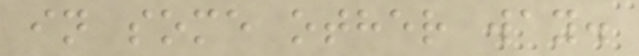in some other way.
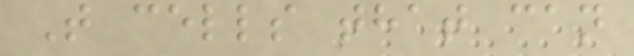T cells that can
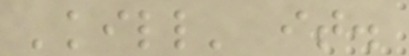'kill' it.
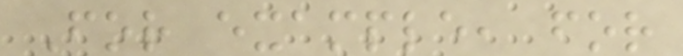For example, for
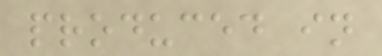produced in
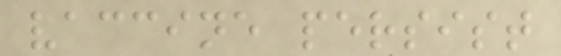vaccine persist
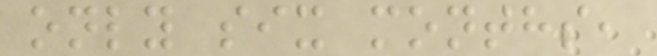only six months,
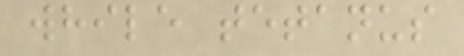while tetanus
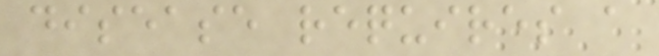disease requires a
